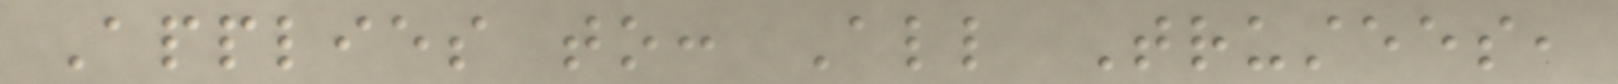Applies to: All Trustees,
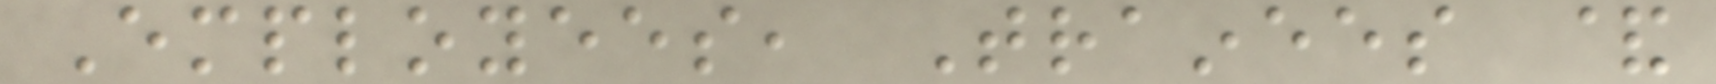Employees, Trainees &
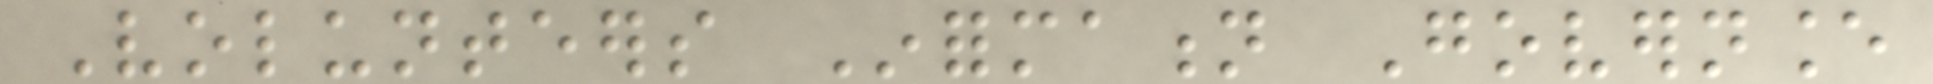Volunteers Information Governance
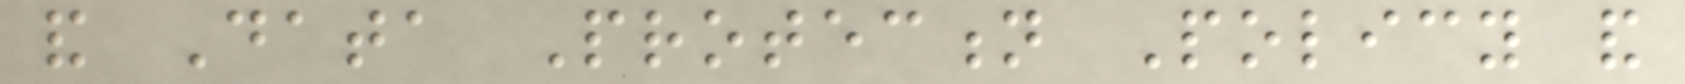and Data Protection Policy and
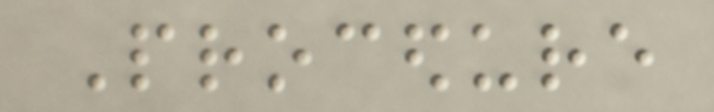Procedure
